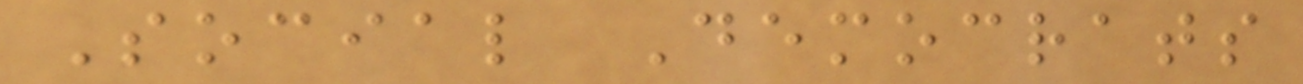Social Democrats
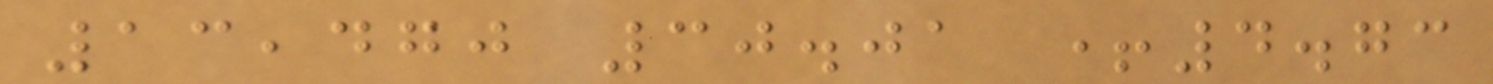13,470 30.01 +4.73
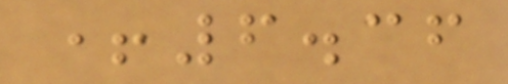+6.36
